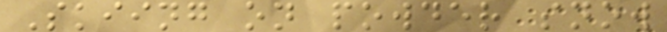Skiing on powder snow
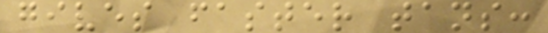gives faster tans:
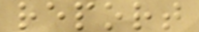report
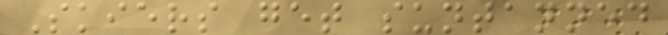Skiers get suntanned
